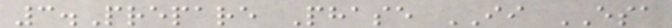3.Prepare Phase II ESA
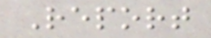Report
